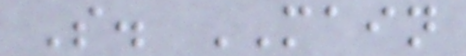S. MAIN
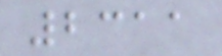2311
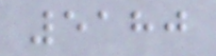5180
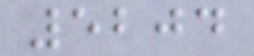5204
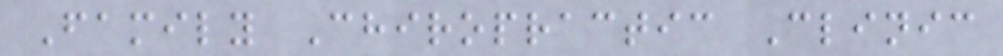Family Chiropractic Clinic
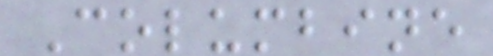Columbine
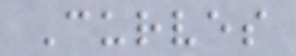Curves
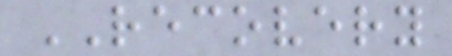RECOVERY
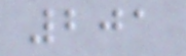201
